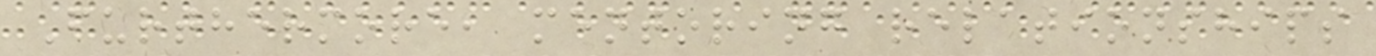Furthermore, mentoring relationships
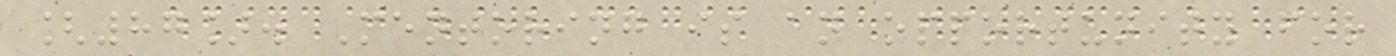[87]. Mentoring is an opportunity for
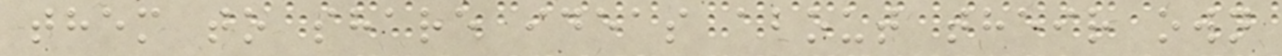them to share ideas about their own
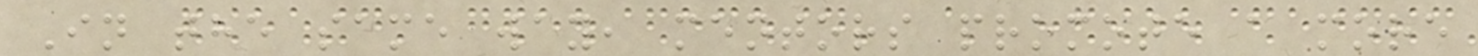In the same way, mentors promote a more
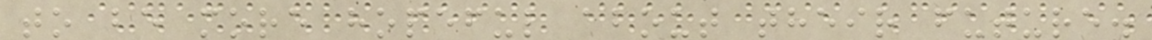to be more hopeful about their future.
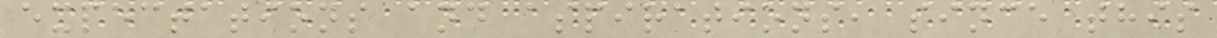expectations and aspirations, since this
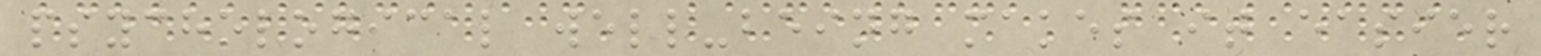psychological well-being makes it easier
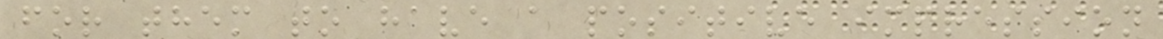for them to have a positive impression
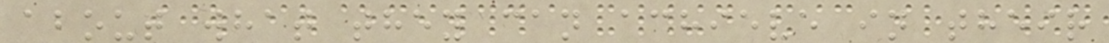about what they can achieve in their
